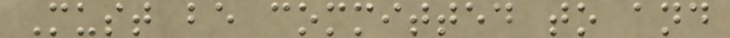Must be committed to and
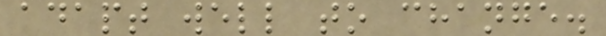adapt well to change.
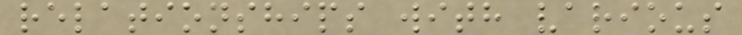relationships with various
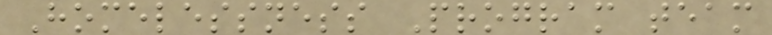Homelessness Program team
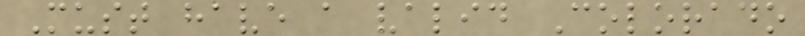Must have a valid Colorado
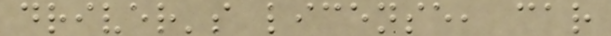driver's license, car
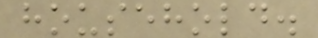household.
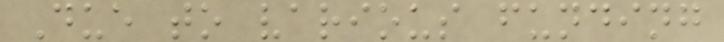Due to various funding
